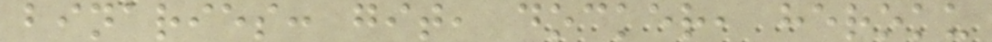binaries: git, docker, heroku
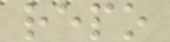repo
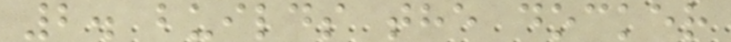2. builds the docker
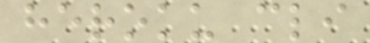heroku cli
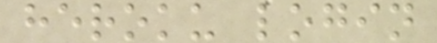heroku login
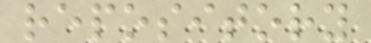repository
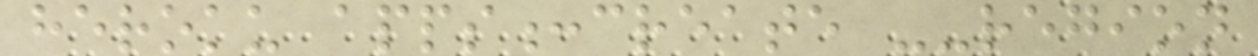heroku apps:create --region
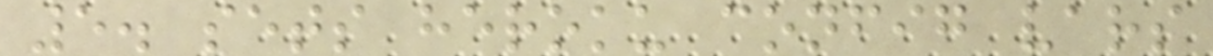5. sets heroku config vars
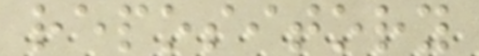repository
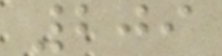209
